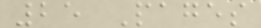25 Pages
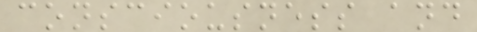consciousness and
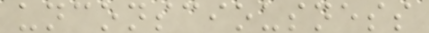unconsciousness
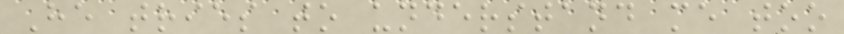He tries to understand me too
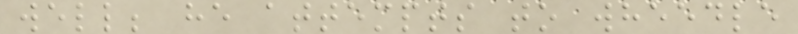well; he attempts to wheedle
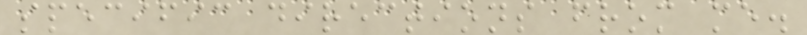specific directions from me.
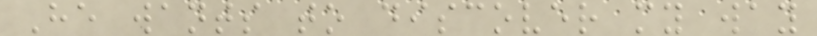He wants to discover my way
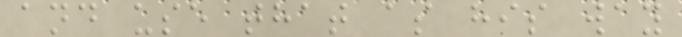and use that as his way
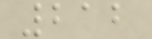212
